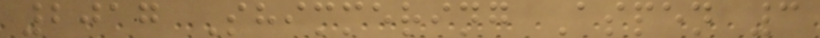2017 Shimmering Aspen 3
